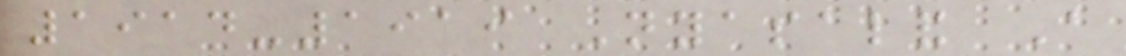1914-1919 Nyasaland A
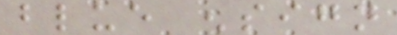blue ensign
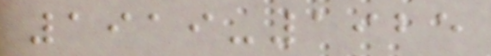1919-1925
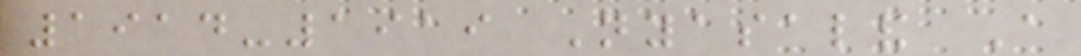1914-1919 Nyasaland A
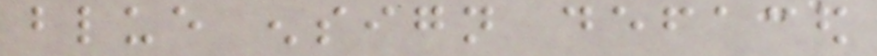blue ensign defaced
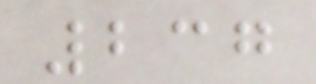237
